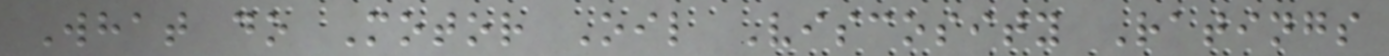What do Motor Oil Viscosity Ratings
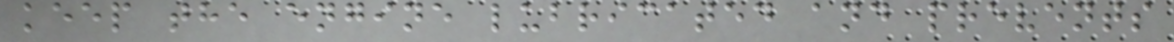keep the engine lubricated and prevents
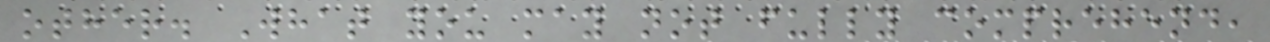other. What you may not fully comprehend,
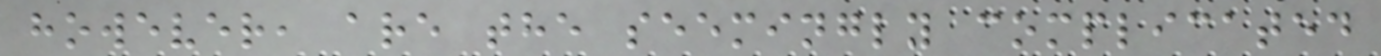however, are the seemingly complicated
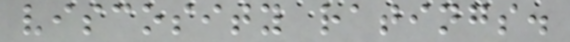viscosity ratings.
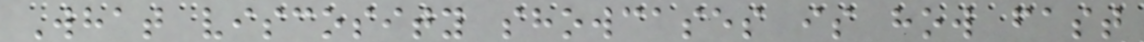What viscosity showcases is how fast
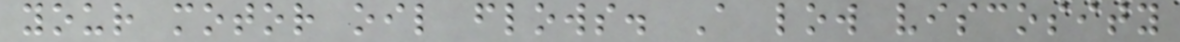your motor oil flows. A low viscosity
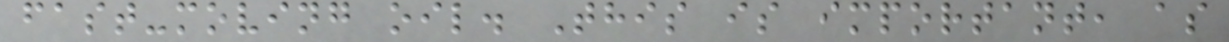fast-moving oil. This is important, as
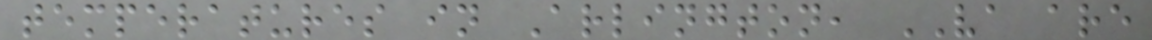temperatures in Arlington, VA are
